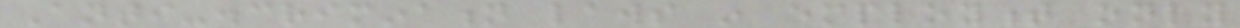Anti-discrimination laws in employment only
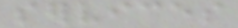services
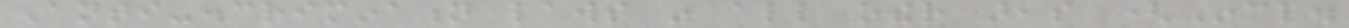Anti-discrimination laws in all other areas (Incl.
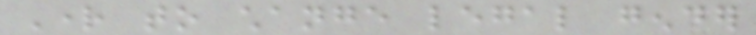Right to change legal gender
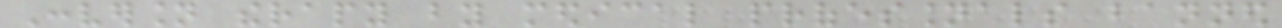Conversion therapy by medical professionals banned
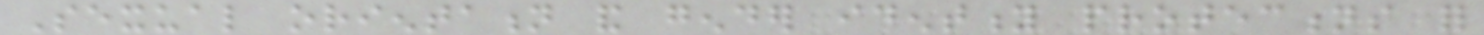Sexual orientation and gender identity protections for
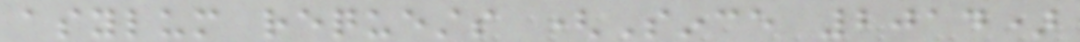asylum requests (Since 2014)
